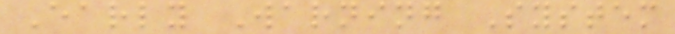Early Warning System
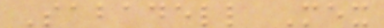Sabadell Mex
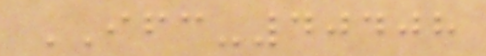IFC-40408
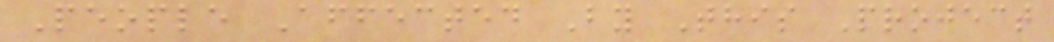People Affected By This Project
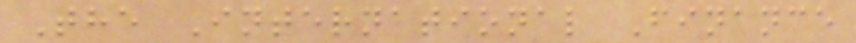The International Finance
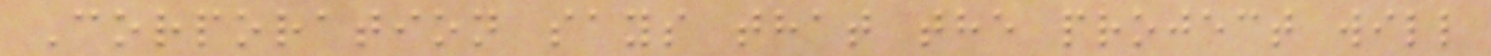Corporation says that the project will
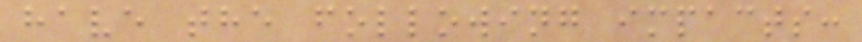have the following impacts:
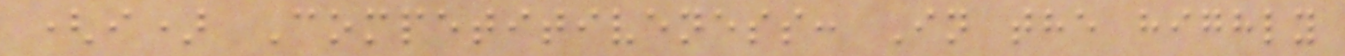(i) Competitiveness: In the highly
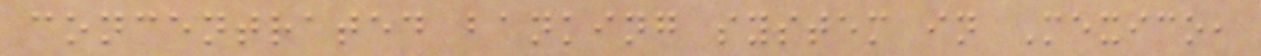concentrated banking system in Mexico,
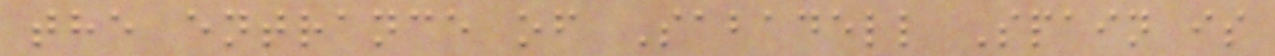the entrance of Sabadell Spain is
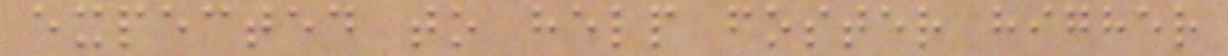expected to help foster higher
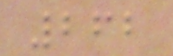262
